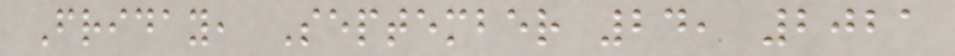Friday, September 24, 2021
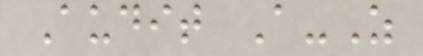Audit A-Z
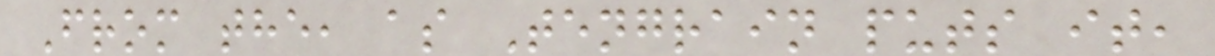From the, as Tengrain puts it,
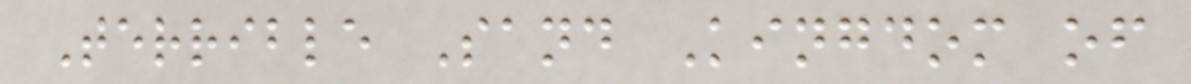Terrible Sand Kingdom of
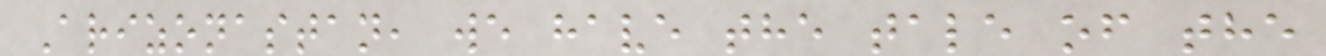Arizonastan, we have the tale of the
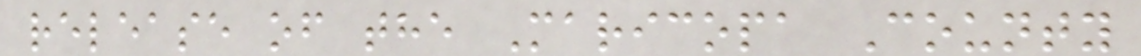release of the Maricopa County
